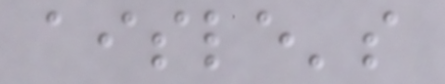aisle's
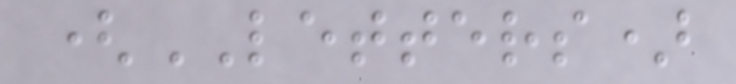(LETTERS)
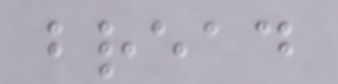bread
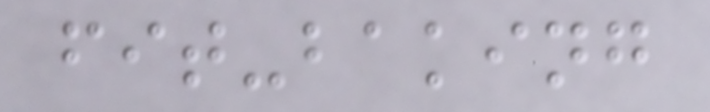fit-baking
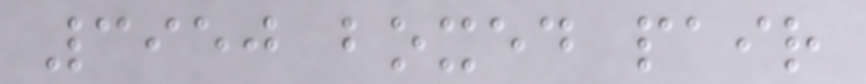3950 boxed pair
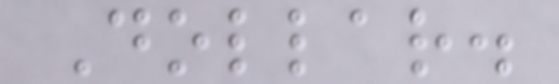Dollar.
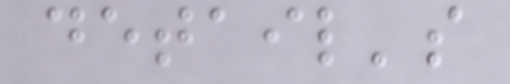detail's
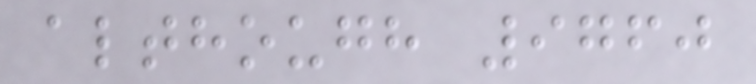although 9760
